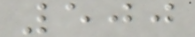500
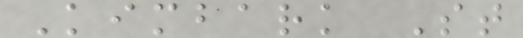Kimbark St
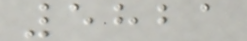5821
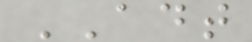ADT
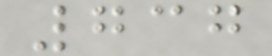737
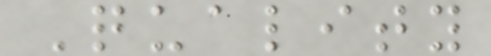Quality
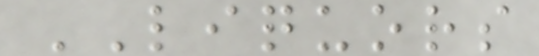LIQUORS
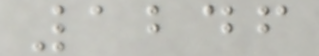1246
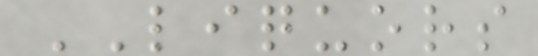LIQUORS
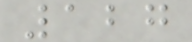127
